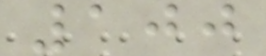100
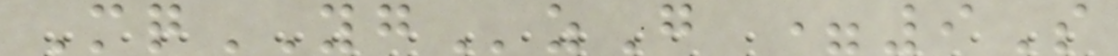MqYGzG =9S
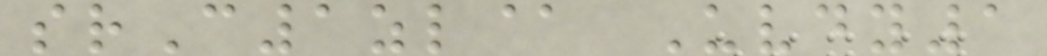srC1zl@ Uvdy1
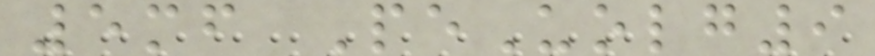5mf PeUolg9
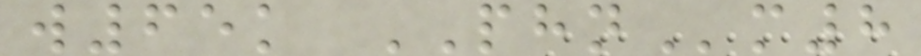w65k PHNm8
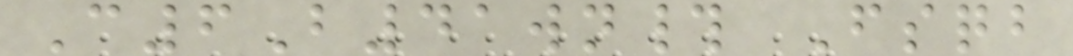C6B41wn# Fsqb
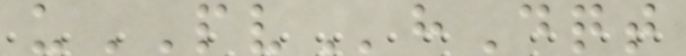uPVhDqt
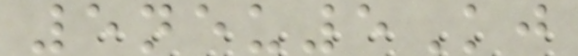5neu5Kj
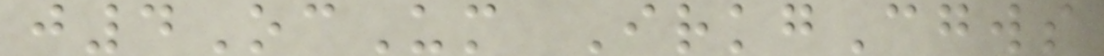j4OcUm IrkgCgws
